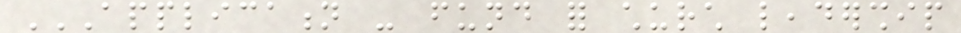APPLICATION - FUND FOR CHURCH LEADERSHIP
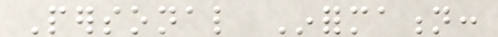Personal Information:
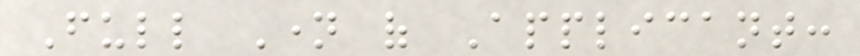Full Name of Applicant:
